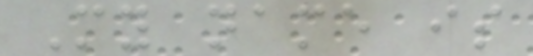My name is
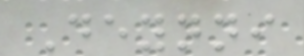Deynni
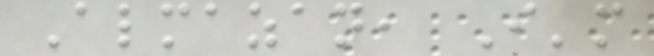Almazan, I'm
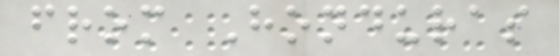from Honduras
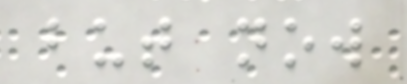but now
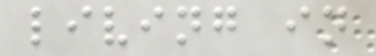living in
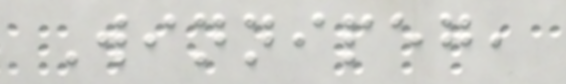Winnipeg,
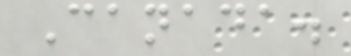Canada.
